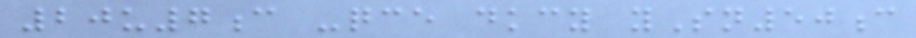20u7c -qce dkcy ySn50c
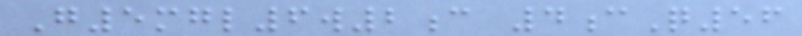G5mgl6w2c 4cQ56
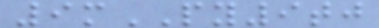9mPY9tj
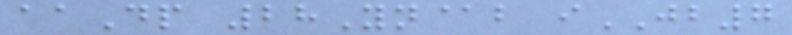aaDp 28Yn@b iJB7
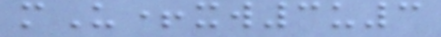mU+xw3u3
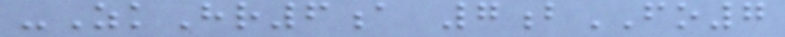-ZkHr6a 7bFO7
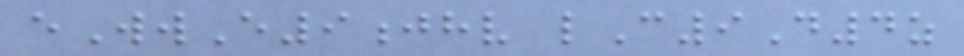eWwE9jhv lC9D4z
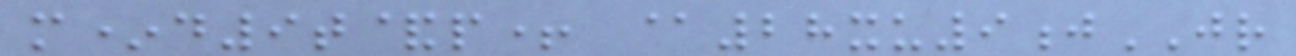m*d9t&p+ @28xu9jJR
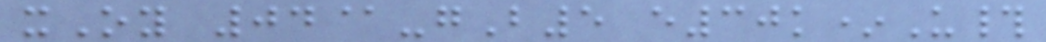xOy 04@-gB5 e30k*U#
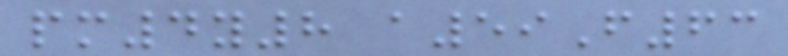pm4y8 a59F63
